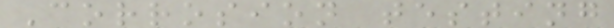Corrosion testing
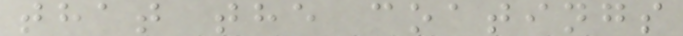that the coatings
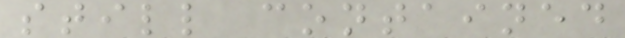still contained
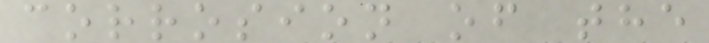corrosion of the
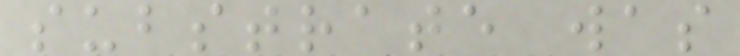substrate was
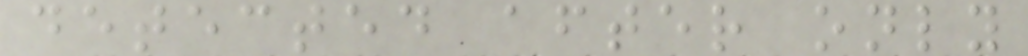detected after only
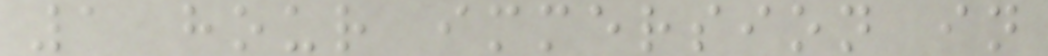1 hour immersion in
